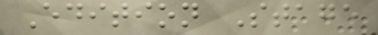Edition Stage
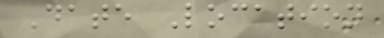Date Location
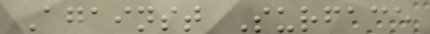Against Surface
